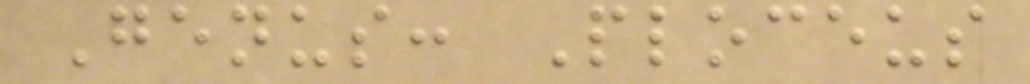Genus: Ploceus
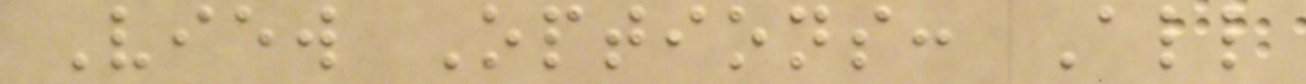View Options: All
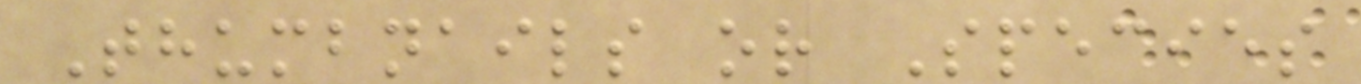Thumbnails or Species
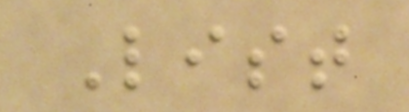List
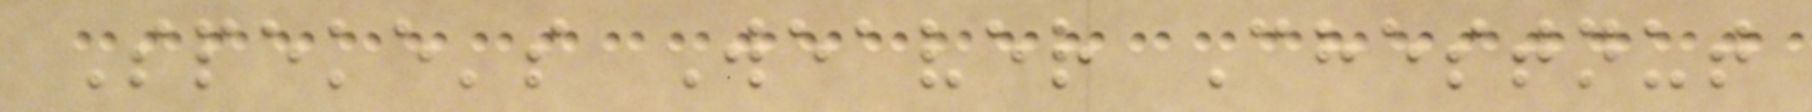Speke's Weaver Chestnut
